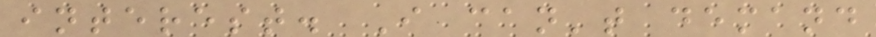interest. I can't demand
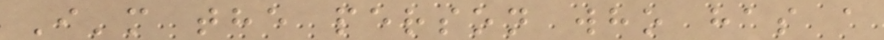I'm the person who has a
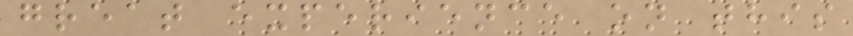great experience on this
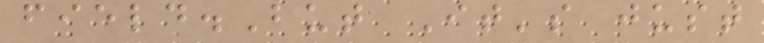field.But It's just
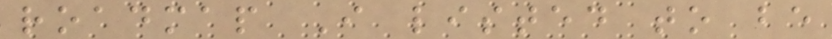roadmap I listed to be
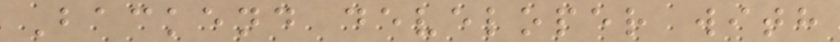Backend developer with
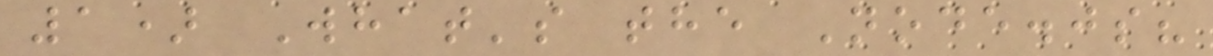1) What's the Node.js?
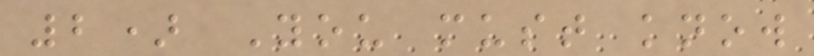2) You must know
